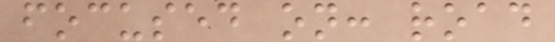focused on: road
